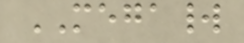MEGAWORLD
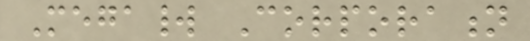Megaworld Corporation
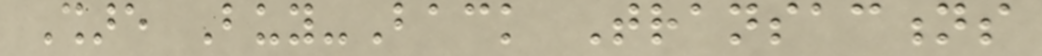Share Buy-Back Transactions
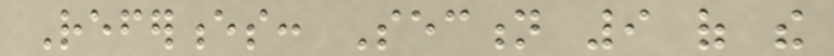References: Section 9 of the
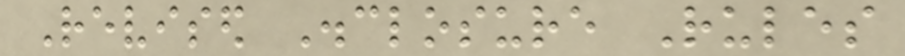Revised Disclosure Rules
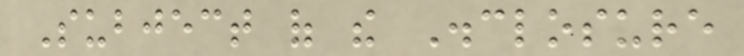Subject of the Disclosure
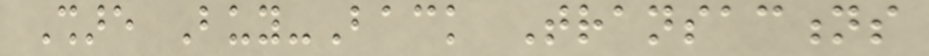Share Buy-Back Transactions
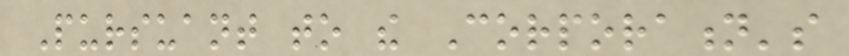Pursuant to the Corporation's
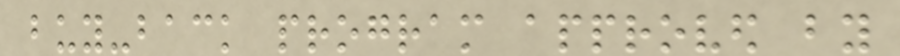buy-back program approved by
